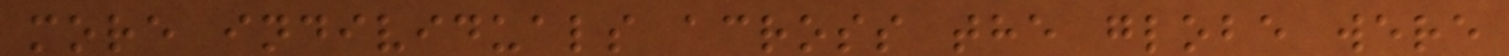more individuals across the globe were
